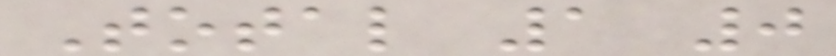Total 1 0
